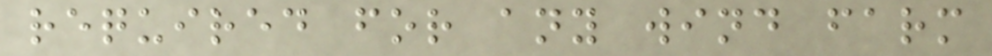required for any wind farm
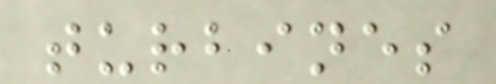turbines
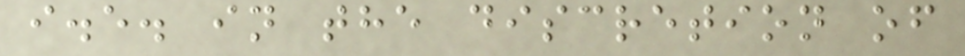i.e. in the discretion of
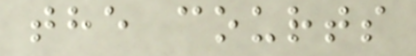the courts
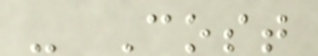- Cost
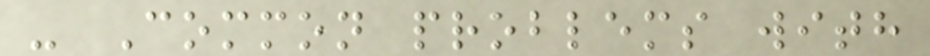- Common problems with
